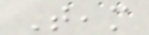Team
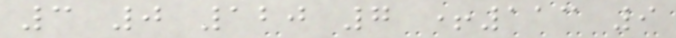3 0 120 7 +113 9
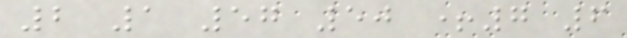2 1 57 50 +7 6
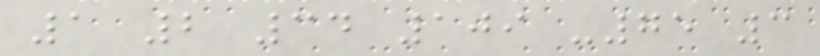1 2 34 109 -75 3
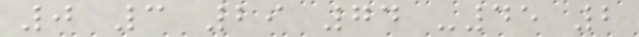0 3 29 74 -45 2
